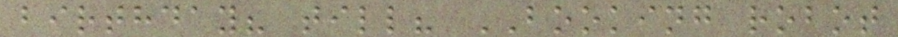birthday? till? BOOKING robot
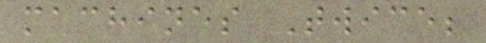machines Twice;
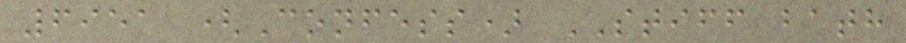6951 (Confess) STIFF bath
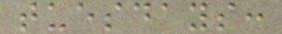tuesdays:
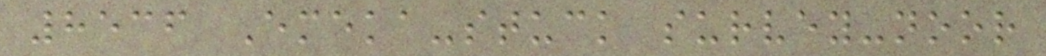8536 Emeka-stuck survey-noor
